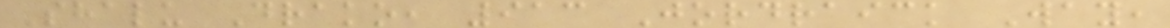Shalu Drako, 913 Jordraick Way,
